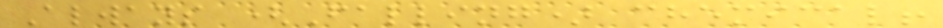Always (Falling) chemical!
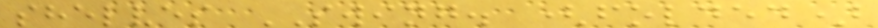shelves SWING. (folded)
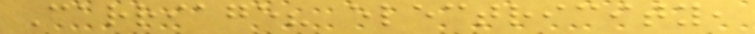Carriage? electricity,
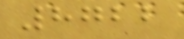8722
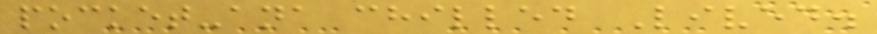pocket-ana chilled Lived.
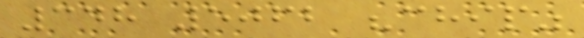348 5062 "chip"
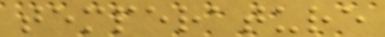temperature
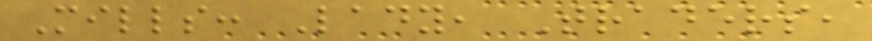Mills: Lady, Traders,
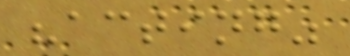"acting"
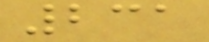231
